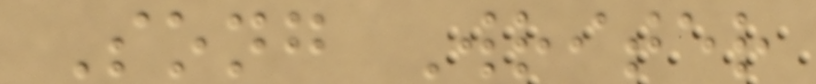Song Writer
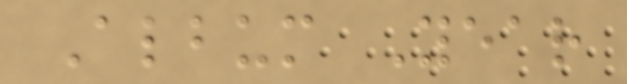Album Year
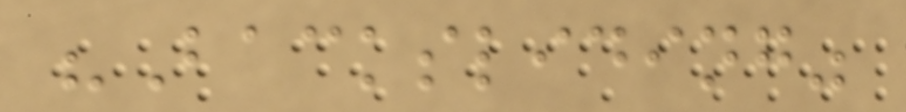"Backsliding"
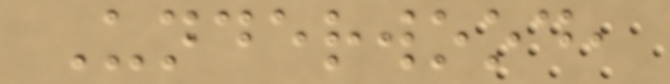Underwood,
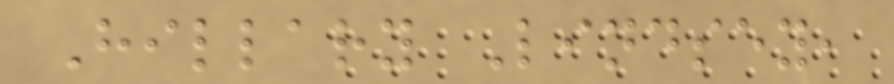Hillary Lindsey,
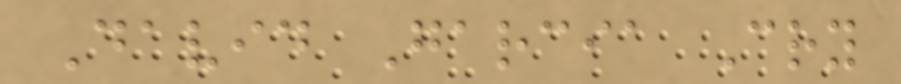David Garcia Cry
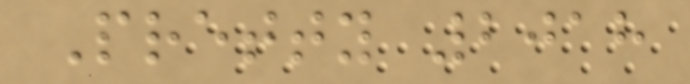Pretty 2018
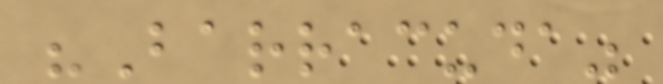"Barracuda"
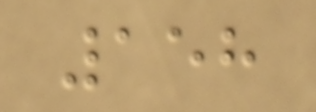158
